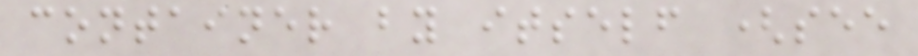container by itself (see
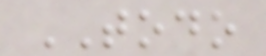TODO
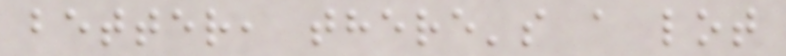better, there's a lot
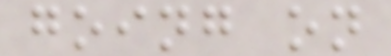going on
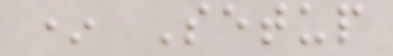* Setup
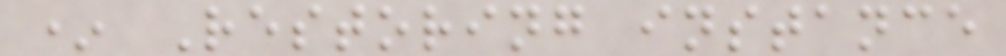* Restoring instance
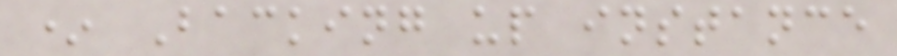* Backing up instance
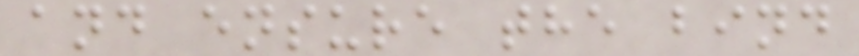and ensure the bind
